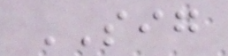SIG
